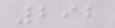292
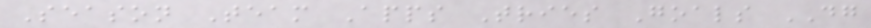Season Team Apps Tries Goals DG
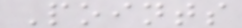Points
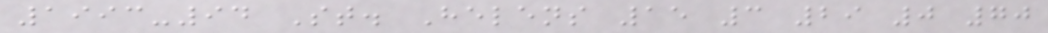1993-94 St. Helens 15 3 29 0 70
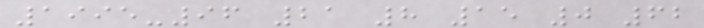1995-96 21 8 15 0 62
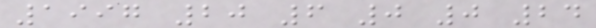1997 20 6 0 0 24
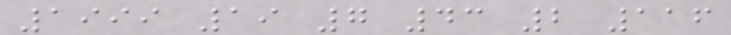1999 19 7 43 2 116
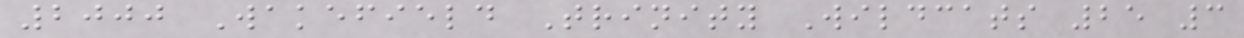2000 Wakefield Trinity Wildcats 25 3
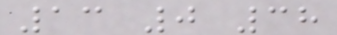13 0 38
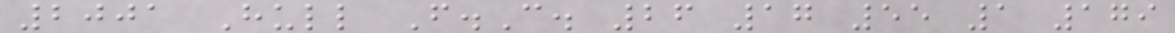2001 Hull F.C. 26 17 55 1 179
